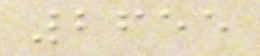2655
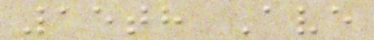15th Ave
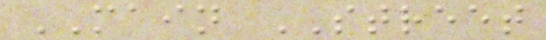MAIN STREET
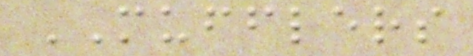MUFFLERS
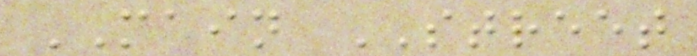MAIN STREET
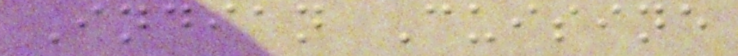Indian Cuisine
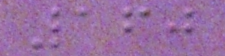160
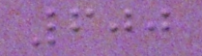600
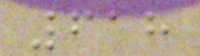618
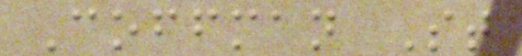Coffman St
